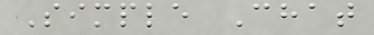Simple Chat
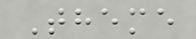Theme
